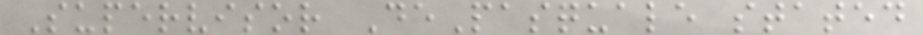Supervisor DePasquale stated
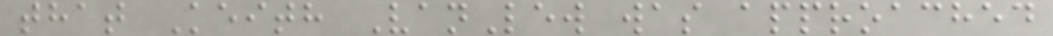that Keith VanLew was approached
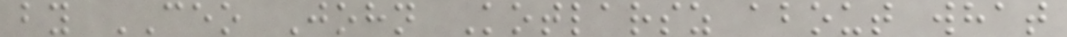by CEO John Kotlarsz about what
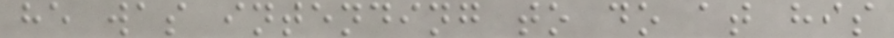he was intending to do at his
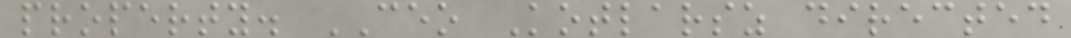property. CEO Kotlarsz directed
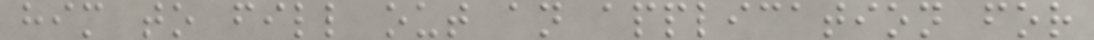him to fill out an application for
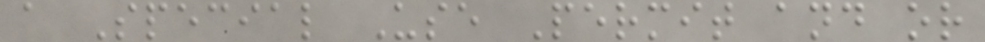a Special Use Permit and or
